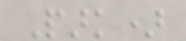Park)
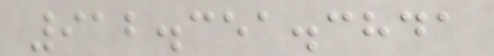912.351.3841
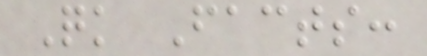Quick Facts:
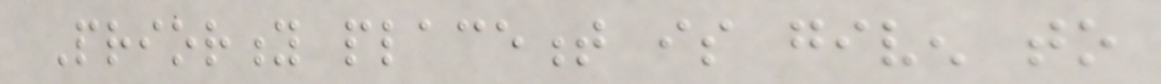Priority placement is given to
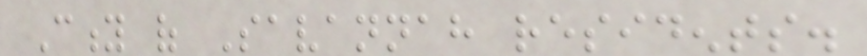City of Savannah residents.
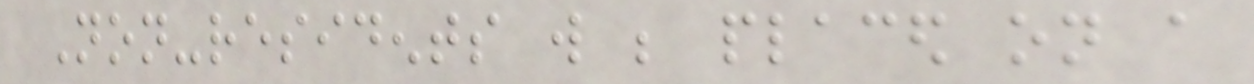Non-residents will be placed on a
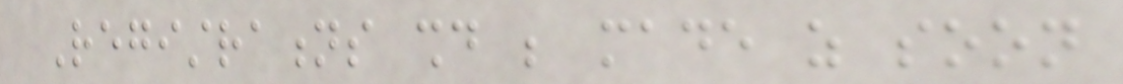Registrations should be made as soon
